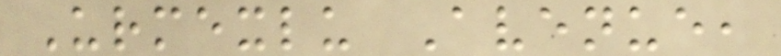Urmexlu Avenue,
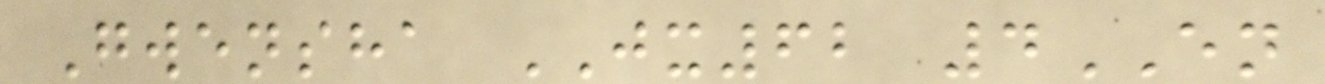Gwensha JX62 4EN
